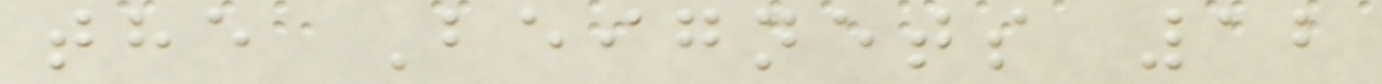the Beignets 12
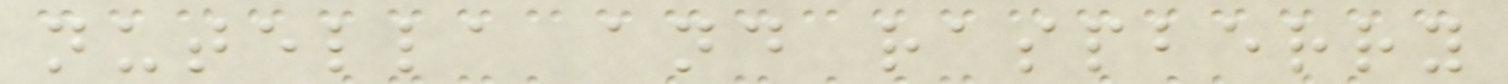nutella and raspberry
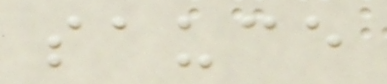sauce
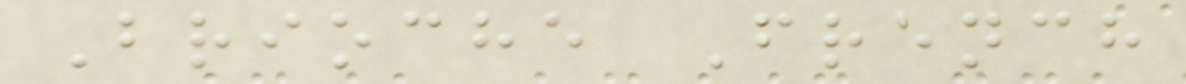Brioche French
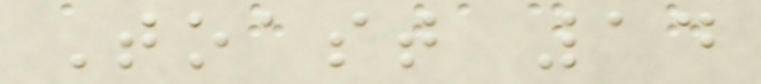Toast 14
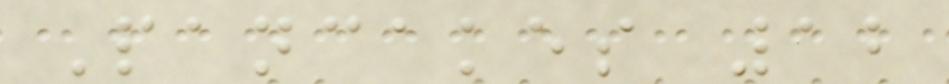Pancakes 12
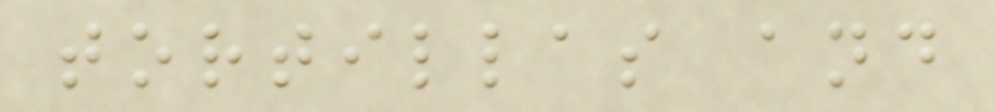tortillas and
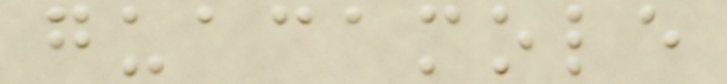guacamole
